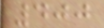400
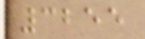3255
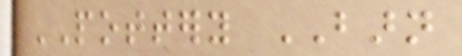POTTERY BARN
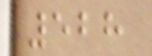528
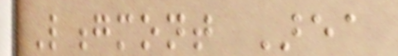Longmont Area
